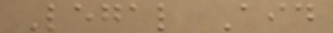Legal Aid
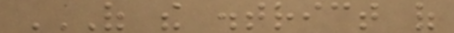OF THE DISTRICT OF
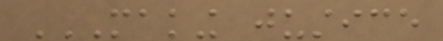MAKING JUSTICE
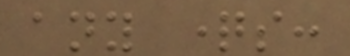any questions:
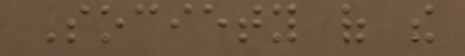Society of the
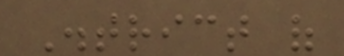District of
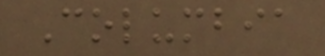Columbia
